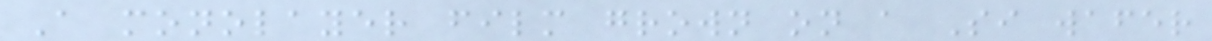A monolayer film grown on a Si wafer
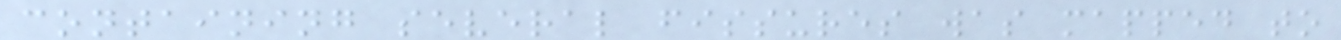containing several fissures was mapped to
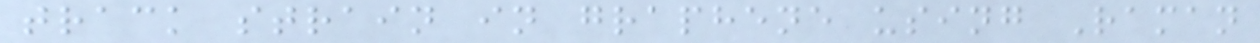track strain in graphene using Raman
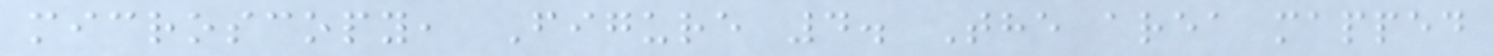microscopy, Figure 4. The area mapped
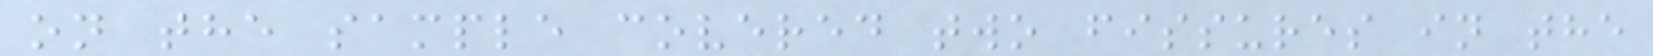on the sample covered two fissures in the
